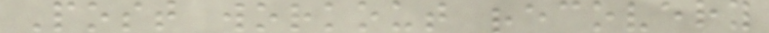Post workout recovery
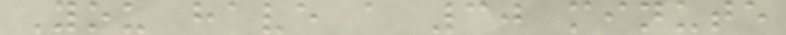You have a 30 minute
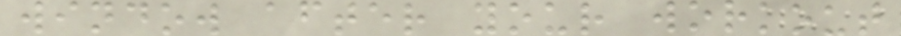window after your workout
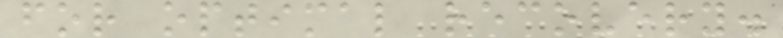for optimal recovery.
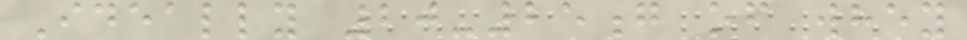Ideally 20-25g of whey
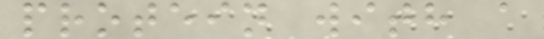protein with a
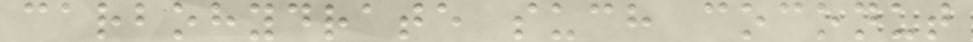carbohydrate such coconut
